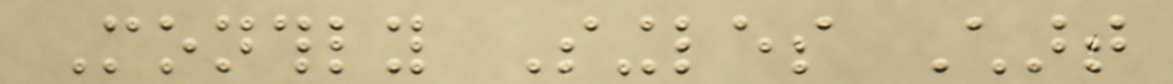Monthly Singles Chart
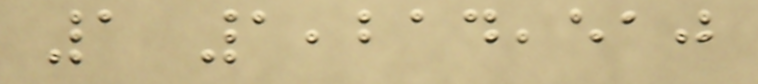1 1,214,510
